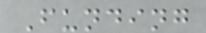Funding
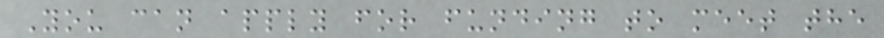You can apply for funding to meet the
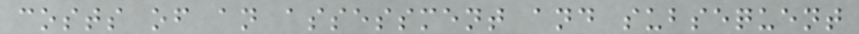costs of an assessment and subsequent
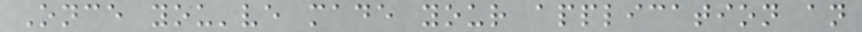Once you've made your application an
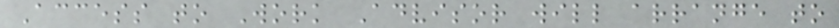Access to Work Advisor will arrange to
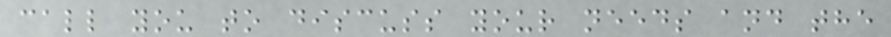call you to discuss your needs and the
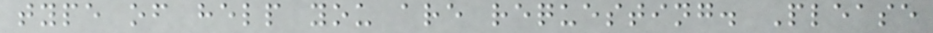type of help you are requesting. Please
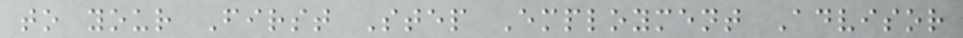to your First Step Employment Advisor
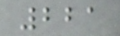221
